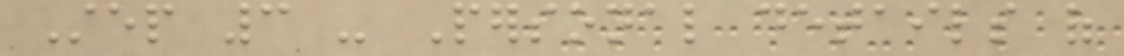Step 3 - Personal details of
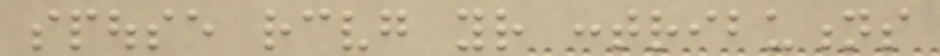spouse receiving your contributions
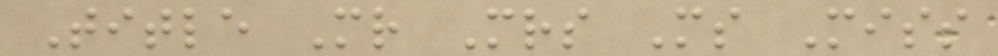Title Mr Mrs Ms Miss
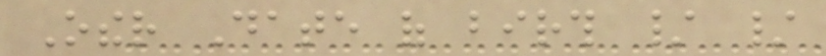Other Date of birth / /
